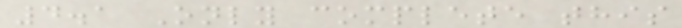4.1 Only complete this
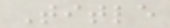Title
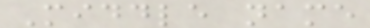Middle name
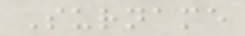Surname
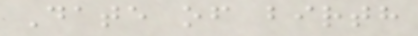Date of birth
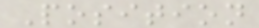Position
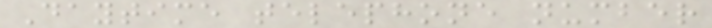Daytime telephone number
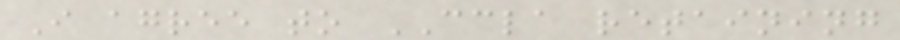I agree to CCLA retaining
